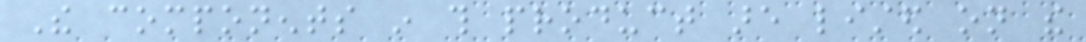The components in this product are listed on the
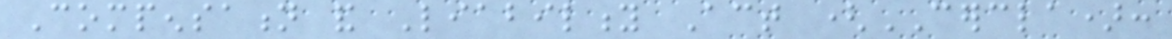Compensation and Liability Act (CERCLA):
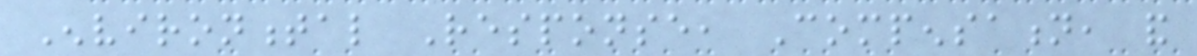Environmental Response, Compensation, and
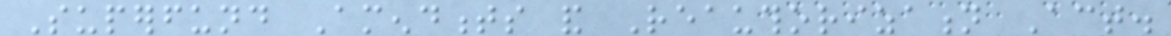Superfund Amendments and Reauthorization Act.
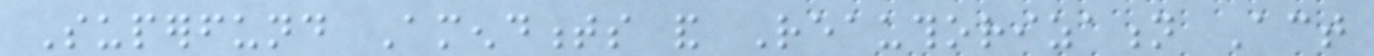Superfund Amendments and Reauthorization Act
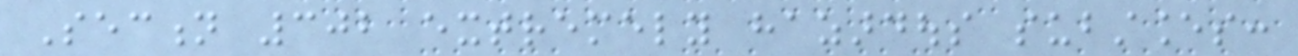Section 302 extremely hazardous substances:
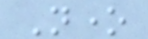None
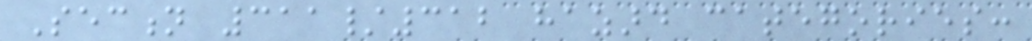Section 311/312 hazard categories:
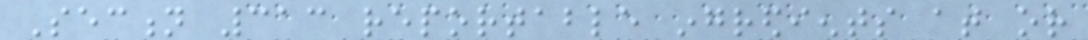Section 313 reportable ingredients at or
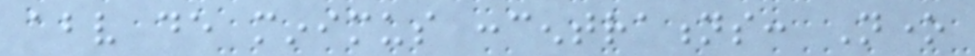above de minimus concentrations: None
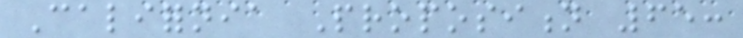California Proposition 65:
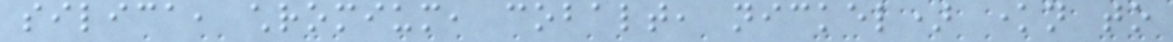silica, chromium, cobalt, nickel) known to
